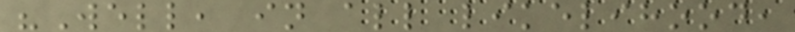"Well, in all likelihood,
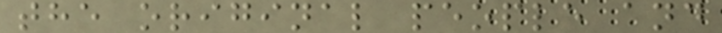the original people and
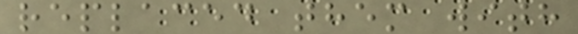replaced them with
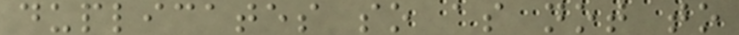duplicates so as not to
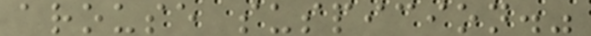arouse suspicion."
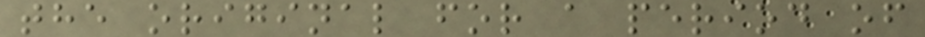the original for a period of
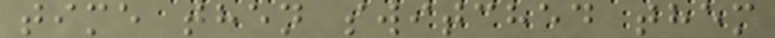time then switched them
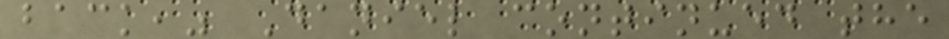back," Daniel continued the
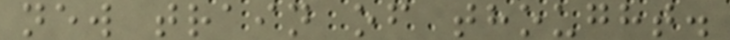new train of thought.
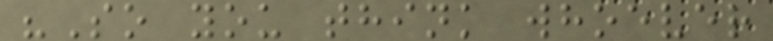"So you think whoever
